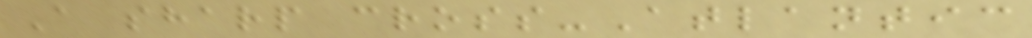A sharp cross-Atlantic
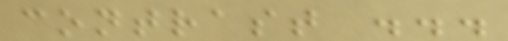contrast ...
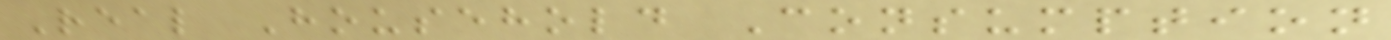Real Household Consumption
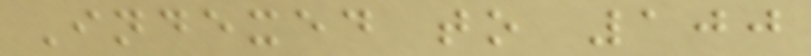Indexed to 100
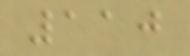110
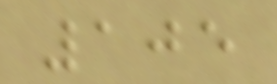105
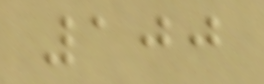100
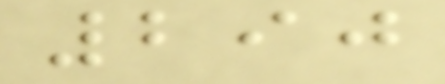290
